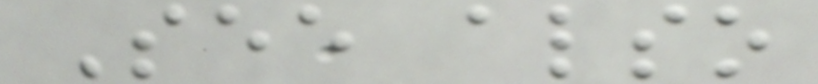See also
